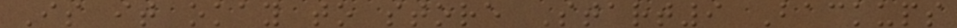Is it okay to store Start9 Backups
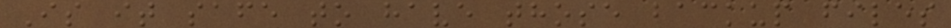Is it safe to have those backup files
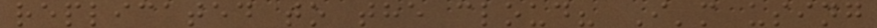replicated to the cloud? I'm using
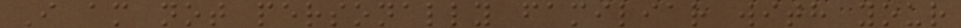I am not personally familiar with your
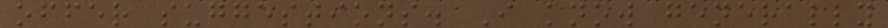offer suggestions. I know generally
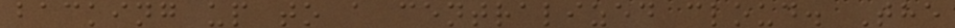backing up to a centralized cloud. The
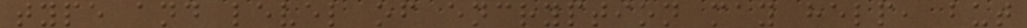type and level of encryption may help, but
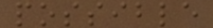possible
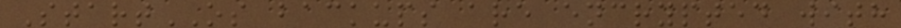StartOS backups are encrypted with
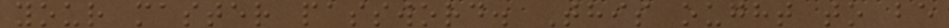your master password. This ought to be
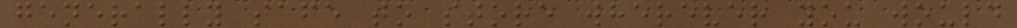generally safe to store wherever you would
